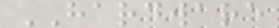HARDWARE
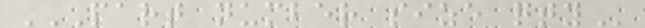PART NUMBER SIZE QTY
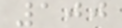100
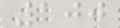100
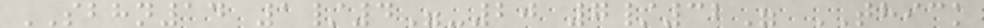SBHN14 1/4"-20 7/32" THICK
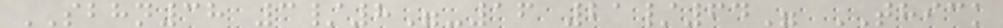SBHN38 3/8"-16 21/64" THICK
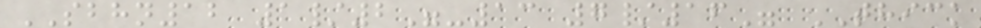SBHN12 1/2"-13 7/16" THICK
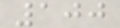100
